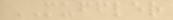MUFFLER
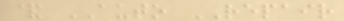& AUTO REPAIR
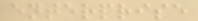enterprise
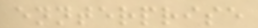ennterprise
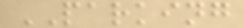PARKING
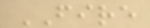FIRE
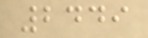2449
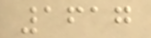1617
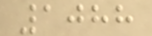1088
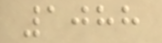1088
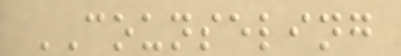COUNSELING
